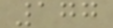177
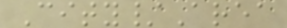City/Area
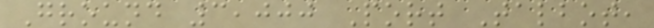Ground 3,000 Port Talbot,
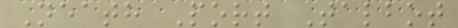Neath Port Talbot
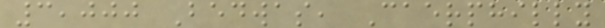3,000 Bedwas, Caerphilly
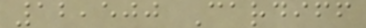12,500 Cardiff
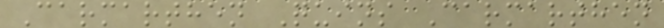Carmarthen Quins Carmarthen
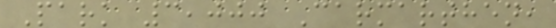Park 3,000 Carmarthen,
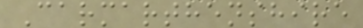Carmarthenshire
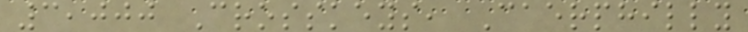3,000 Crosskeys, Caerphilly
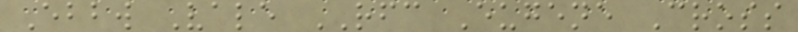Ebbw Vale RFC Eugene Cross
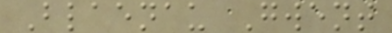Blaenau Gwent
